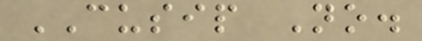CUSIP No.
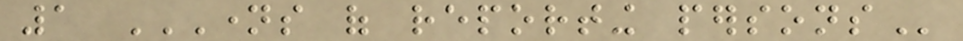1 NAMES OF REPORTING PERSONS
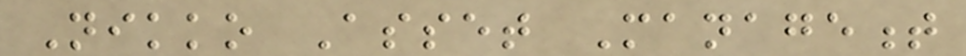Nikko Asset Management
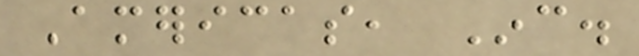Americas, Inc.
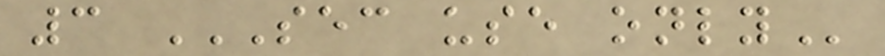3 SEC USE ONLY
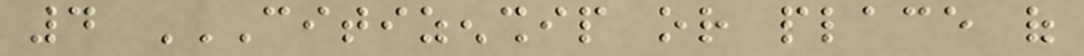4 CITIZENSHIP OR PLACE OF
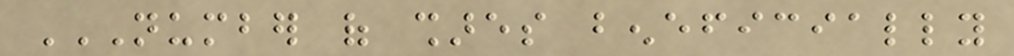NUMBER OF SHARES BENEFICIALLY
